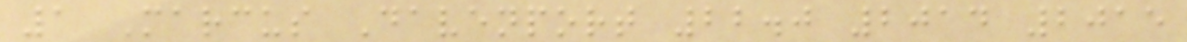1 Marcus Davenport 22.0 2014 2015
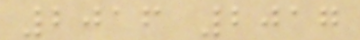2016 2017
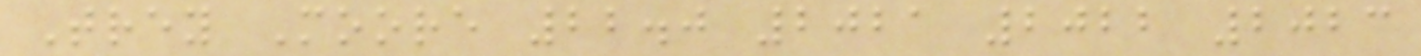Trey Moore 22.0 2021 2022 2023
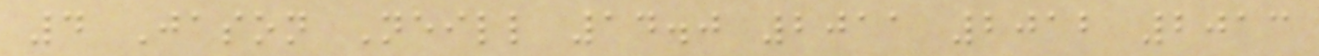4 Jason Neill 14.0 2011 2012 2013
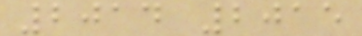2014 2015
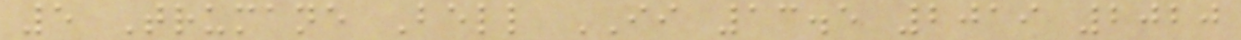5 Trumane Bell II 13.5 2019 2020
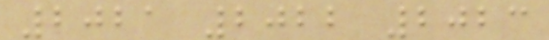2021 2022 2023
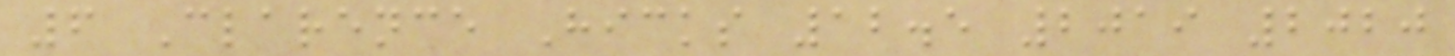6 Clarence Hicks 12.5 2019 2020
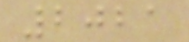2021
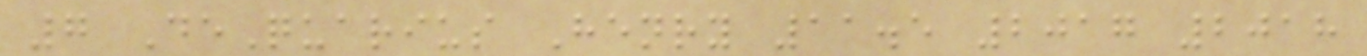7 DeQuarius Henry 11.5 2017 2018
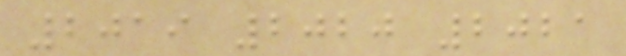2019 2020 2021
